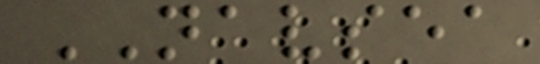NAVSEA
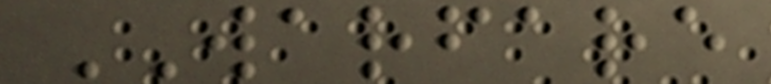WARFARE
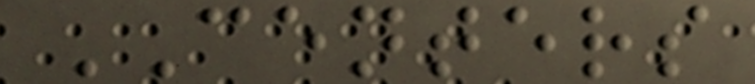CENTERS
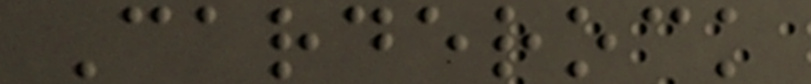Carderock
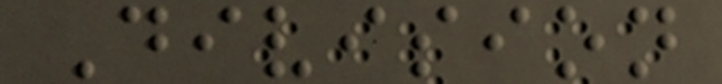Division
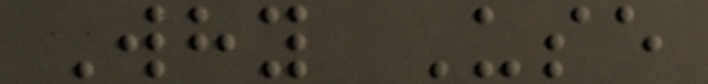Why Use
